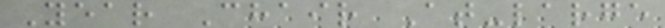Year Chair At-large
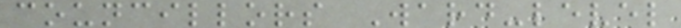councillors Ward-level
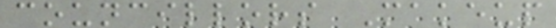councillors Makeup
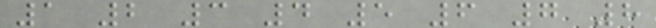1 2 3 4 5 6 7 8
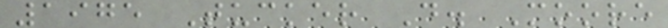1975 Tucker D. Moore
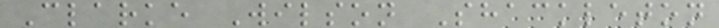Clarke Wilson Shackleton
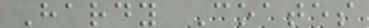Hardy Coates
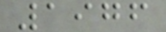1976
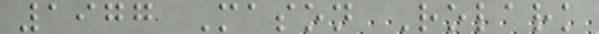1977 Mason Rolark
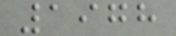1978
